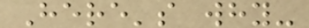Here's why-
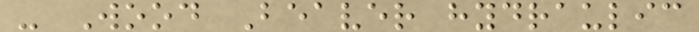- Wood Beaver hydraulic
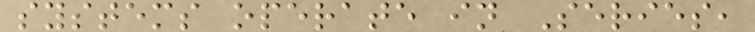systems operate in Series,
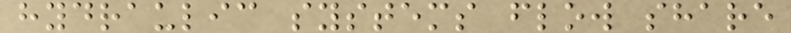hydraulic systems flow share
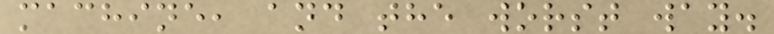machine, and the worst way.
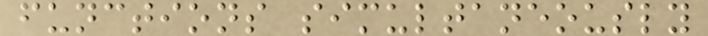functions simultaneously
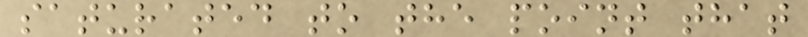saturated to the point that
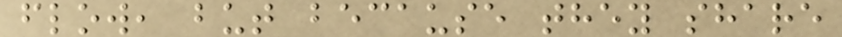flow, but because they share
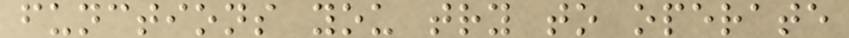functions you try to operate
